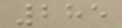285
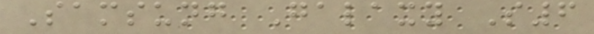Samsung Galaxy S6
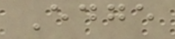Edge
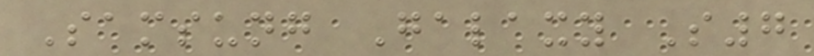Samsung Galaxy S7
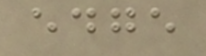edge
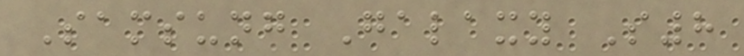Samsung Galaxy S8
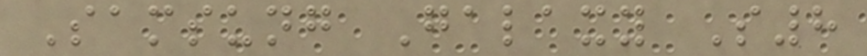Samsung Galaxy S8
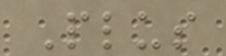Plus
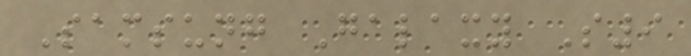Samsung Galaxy S9
